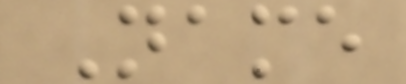Name
